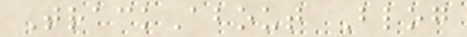TrackAbout Blog
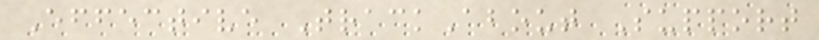Effective TrackAbout Support
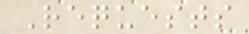Requests
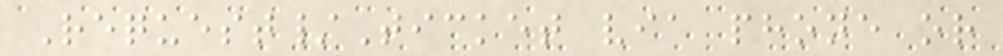Request/Ticket via phone or
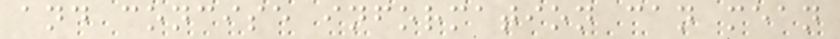and concise information can mean
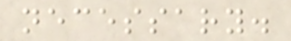necessary.
